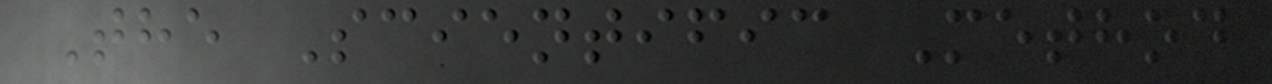The Scientific Method
